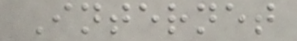Internet
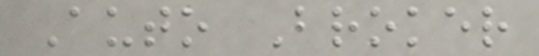Auto Broker
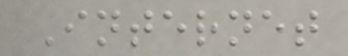Internet
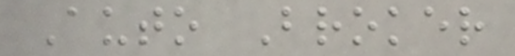Auto Broker
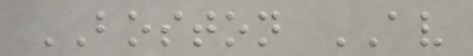BOSTON AV
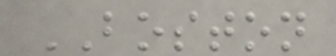BOSTON
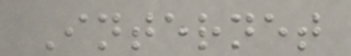Internet
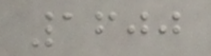1600
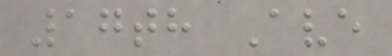17th Ave
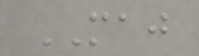MAJ
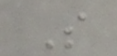S
